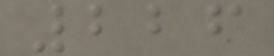226
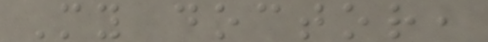My doctor,
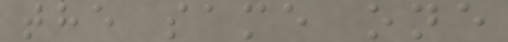the same one
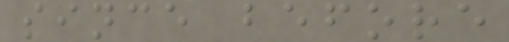since before
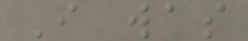I was
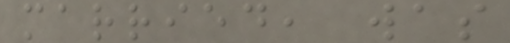married, was
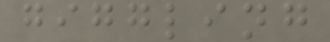giggling
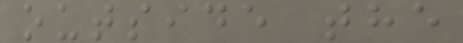outside the
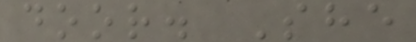door. She
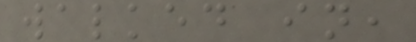walked in,
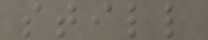still
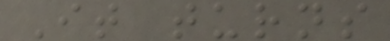It turns
